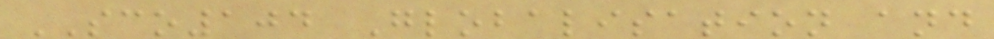SCO104 Globalisation and
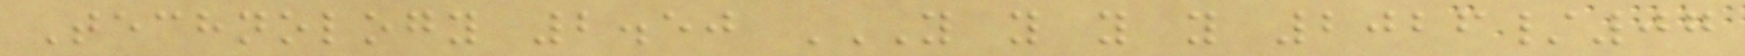Technology 2.50 Y Y Y Y 2026/07
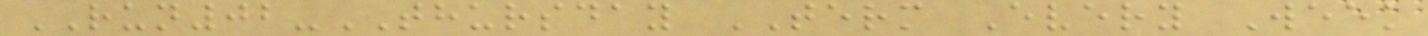RUN02-THURSDAY TERM Every Week
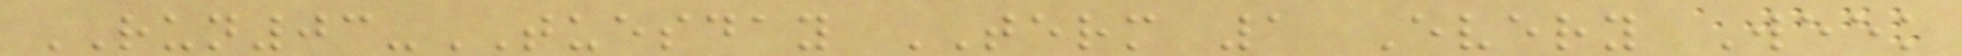RUN03-TUESDAY TERM 1 Every Week
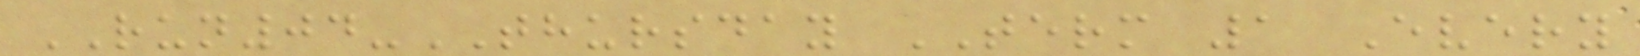RUN04-THURSDAY TERM 1 Every
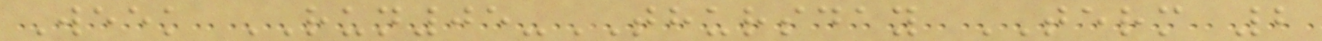Week RUN05-THURSDAY TERM 2
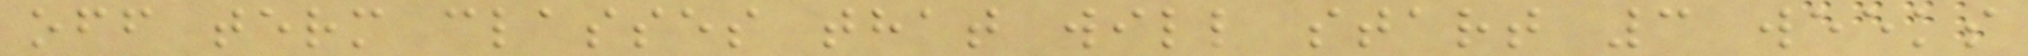off term classes that will start 3 weeks
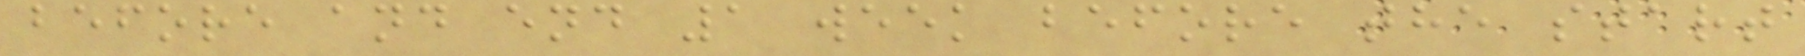before and end 1 week before the start
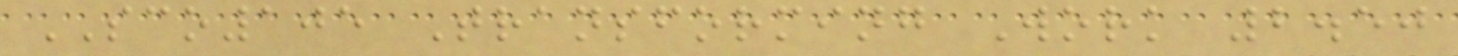SCO105 Transforming Work 2.50
